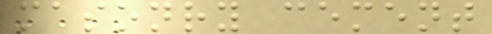masonry cement
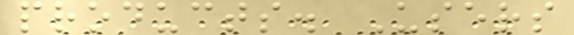products. Users
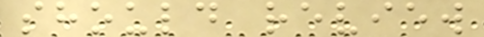should review
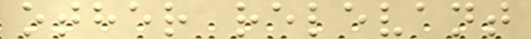other relevant
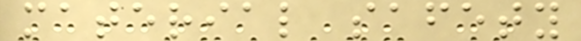material safety
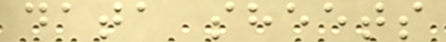data sheets
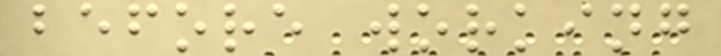before working
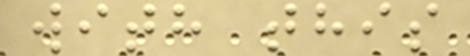with this
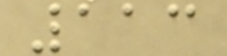113
